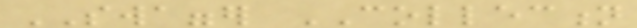SWAGGER COLLECTION
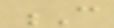C
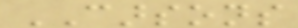CARSONS
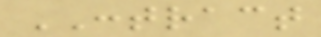CONTRACT
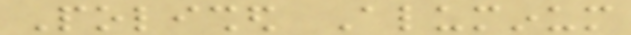Polished Aluminum
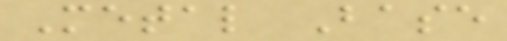Metal Base
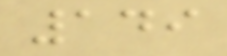149
